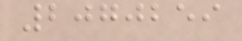2070259
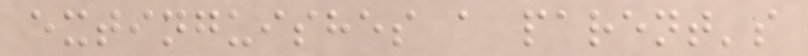extinguishes a parent's
